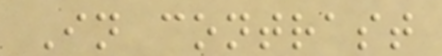In contrast
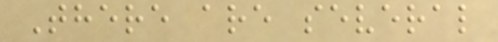There are several
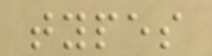types
